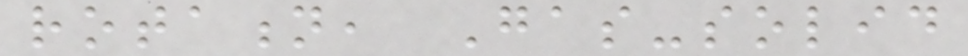rotation, Gas-solid
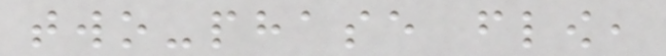two-phase flow,
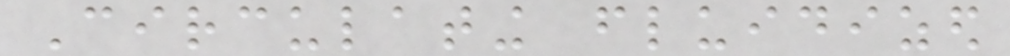Circulating fluidized
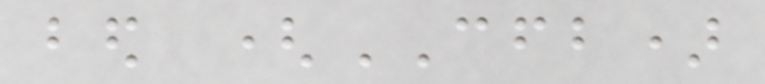bed (CFB)
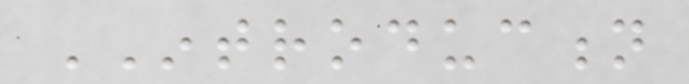INTRODUCTION
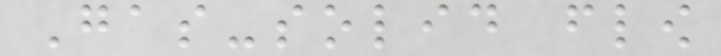Gas-solid flow
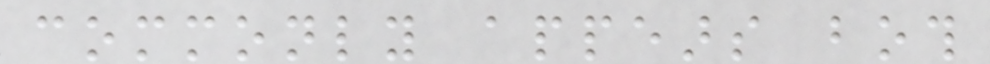commonly appears both
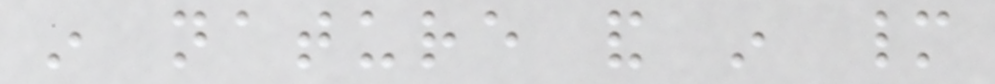in nature and in many
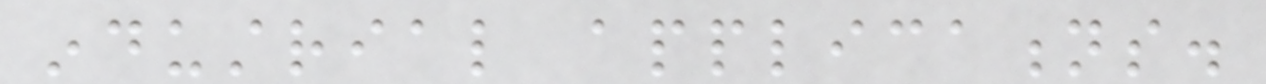industrial applications.
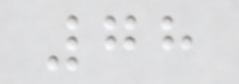78
